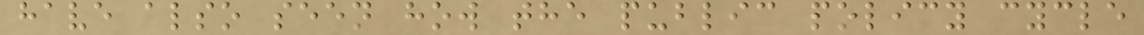have also seen how the public policy cycle
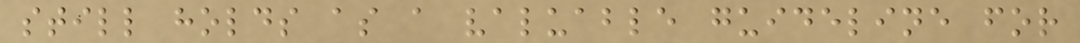still holds as a valuable guideline for
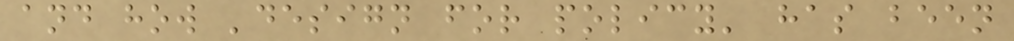and how 'design for policy' has been
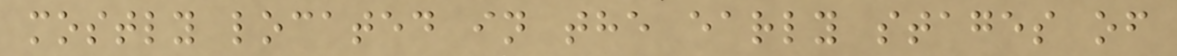mostly located in the early stages of
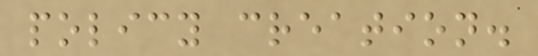policy creation.
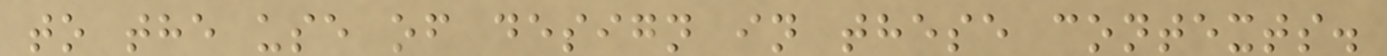to the use of design in these contexts.
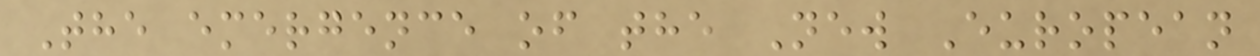The emergence of the New European
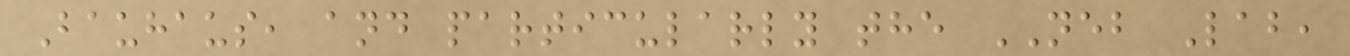Bauhaus, and particularly the NEB Lab,
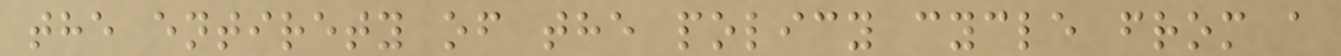the entirety of the policy cycle from a
